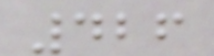426
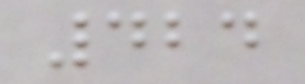424
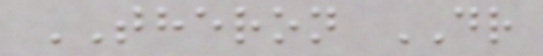THERON DR
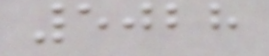5028
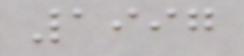1997
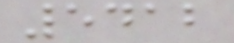5412
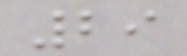29
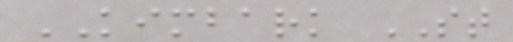KIMBARK ST
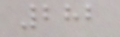282
